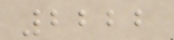2222
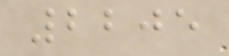2205
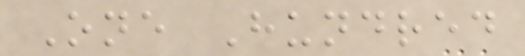One Hundred
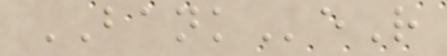BANKeR
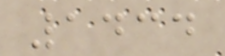1434
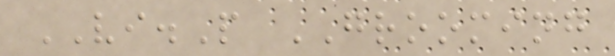VI.P GROOMING
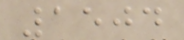1504
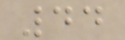44
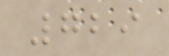729
